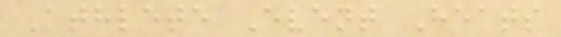Athlete Event Heats
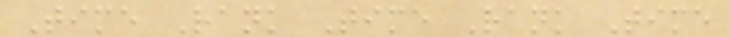Time Rank Time Rank Time
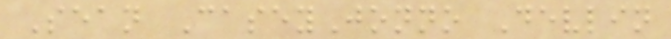Sean CaseyJonno Devlin
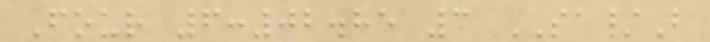Four 6:02.85 3 SA/B
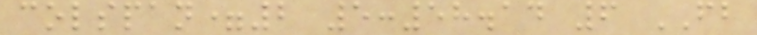colspan=2 5:58.14 6 FB
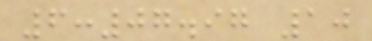6:07.97 10
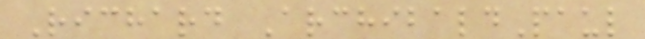Richard ArchibaldPaul
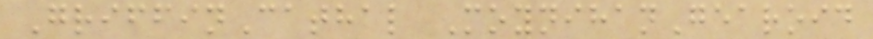GriffinCathal MoynihanGearoid
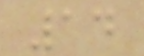14
